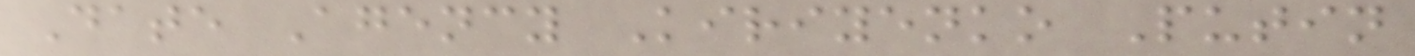Date Agency Kiriyenko Putin
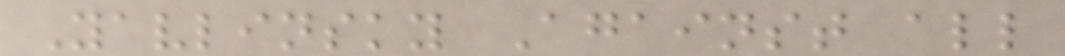Yavlinsky Against all
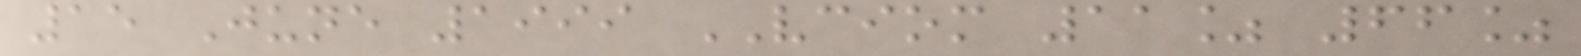15 June 1999 VCIOM 11% 66%
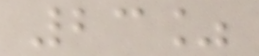23%
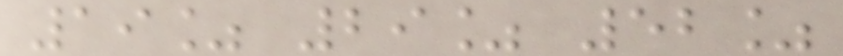19% 29% 52%
